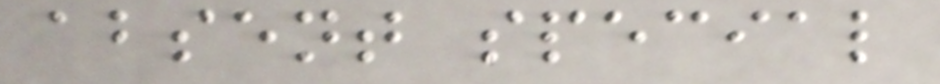absent special
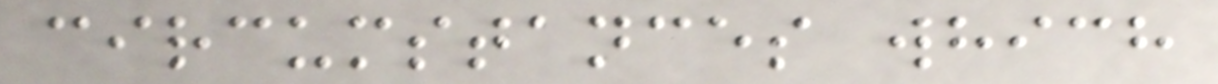circumstances which
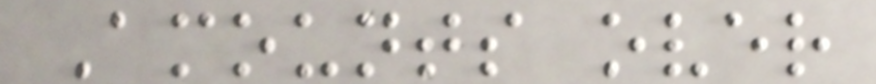Amounts over
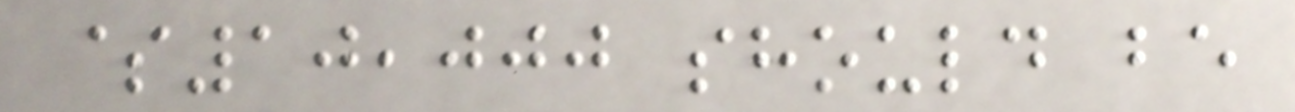$10,000 should be
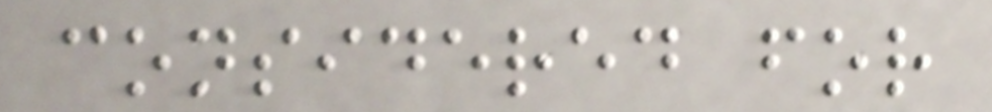considered for
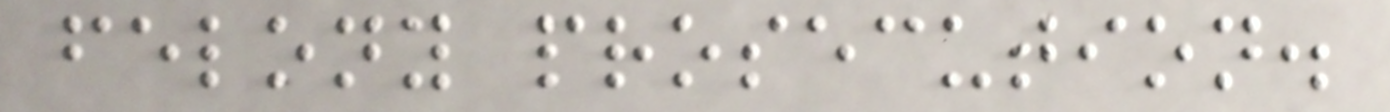felony prosecution.
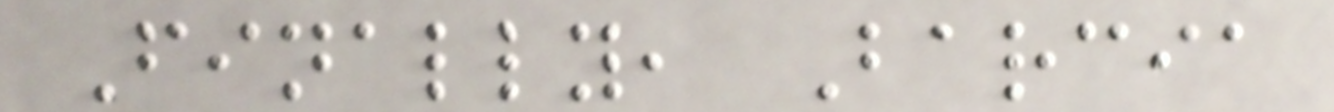Finally, Barcia
